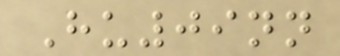Hu09nn
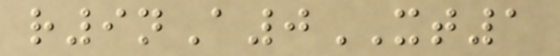r9nA0XT1
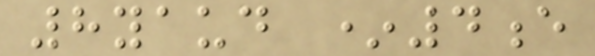8yaud *4e
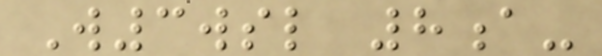W3wsl 8a-
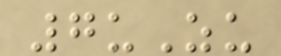7uZu
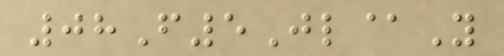08F5Jl@Y
